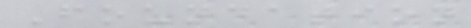Foundation
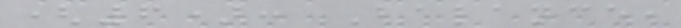(6): Balance,
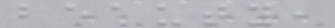beauty,
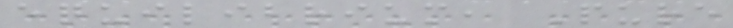equilibrium, Pure
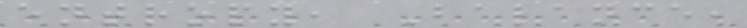entropy, Balance,
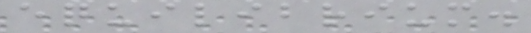equilibrium.
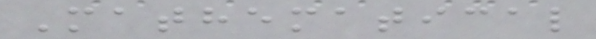Mathematical
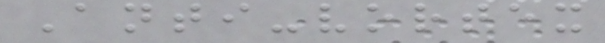Anti-vortex
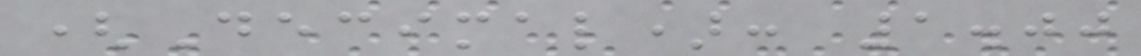(Decimal): 1.00
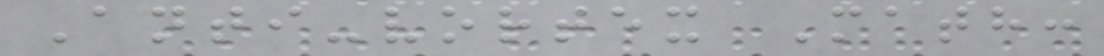Anti-vortex Math:
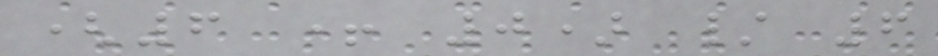(6 + 0) / 6
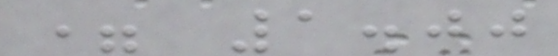= 1.00
